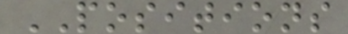POSITIONS
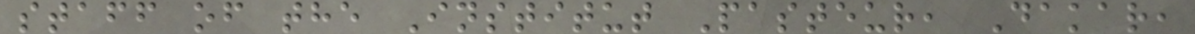staff of the Institut Pasteur, Dakar,
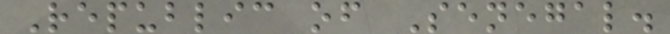Republic of Senegal.
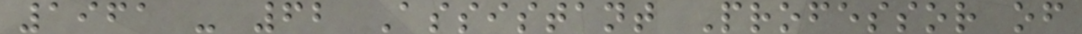1961 - 62 Assistant Professor of
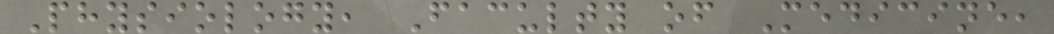Physiology, Faculty of Medicine,
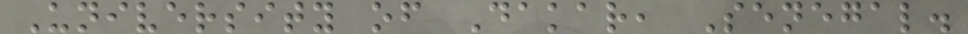University of Dakar, Senegal.
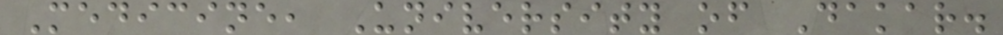Medicine, University of Dakar.
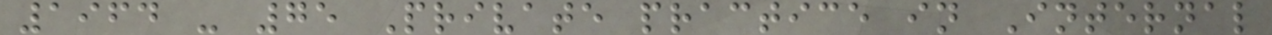1964 - 75 Private practice in Internal
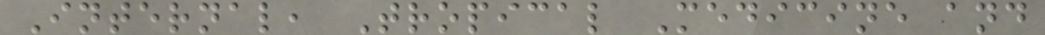Internal, Tropical Medicine and
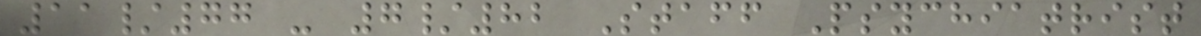11/77 - 7/82 Staff Psychiatrist
